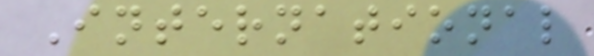International
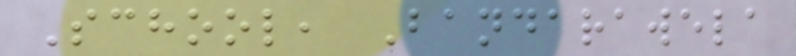School, Bandarawela
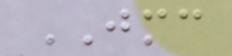JMC
